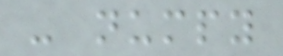- numpy
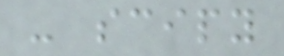- scipy
